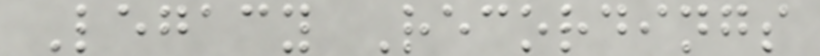Legacy Recordings
